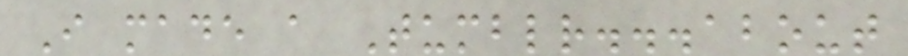I made a Tumblr...about
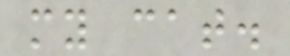my cat.
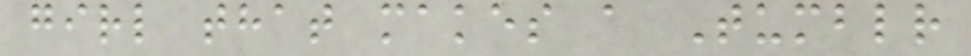girl that makes a Tumblr
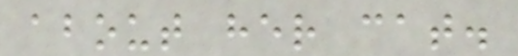about her cat.
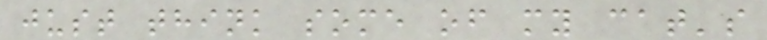just think some of my cat's
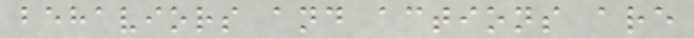behaviors and actions are
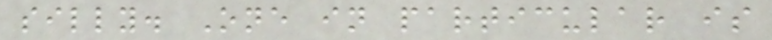silly. One in particular is
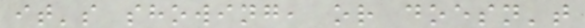it's showing, or doesn't
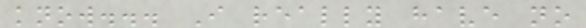know... I really have no
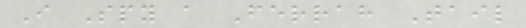I Spy a Ferrah Tail
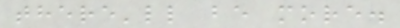there'll be more.
